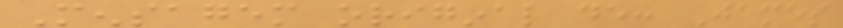Mensagem original de: James
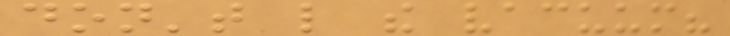don't like the vacuum?
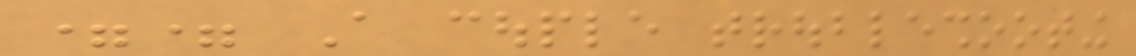== A couple troubleshooting
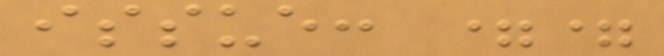issue: ==
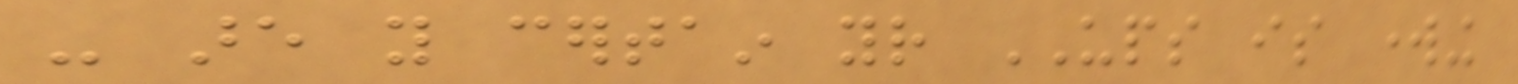- are you certain your UPS is working
